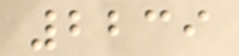2239
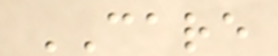CARE
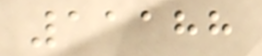11188
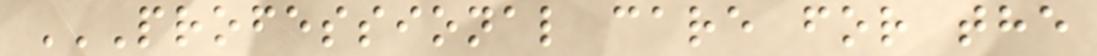PROFESSIONAL CARE FOR THE
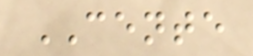CENTE
